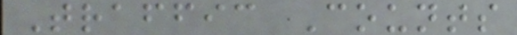Traffic Counts
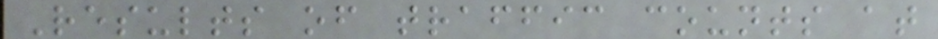Results of traffic counts at
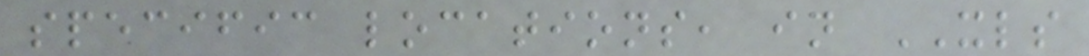specific locations, in XLS
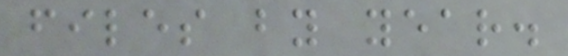files by year.
